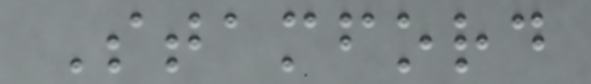Stamford
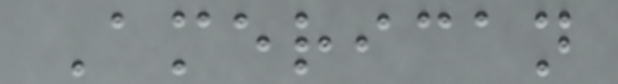American
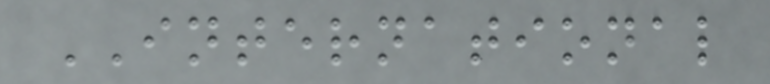INTERNATIONAL
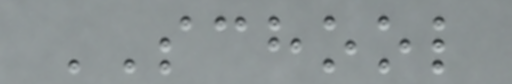SCHOOL
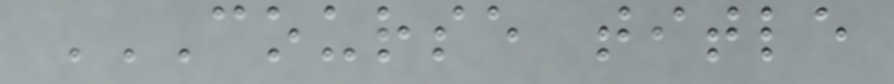COURSE TITLE
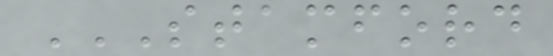STAMFORD
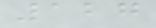127
